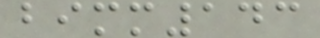bimm143
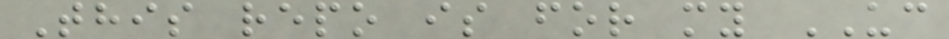This repo is for my UC
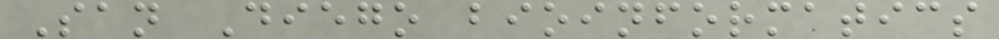San Diego bioinformatics
